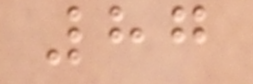87
